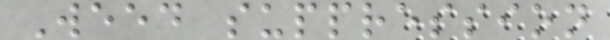Weed suppression
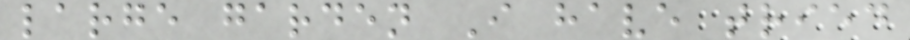large garden I have tried
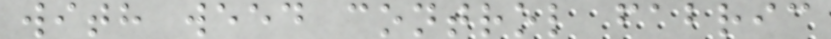with weed control fabric
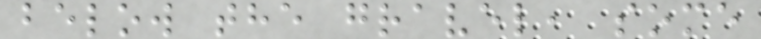below the gravel, some
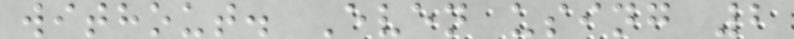without. Even using 2
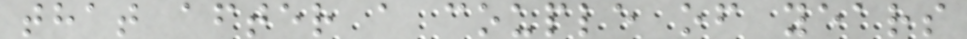that after a couple of years
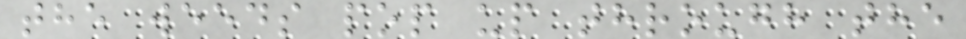the weeds pop up through the
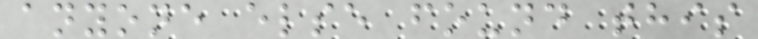anyone else found this
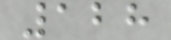128
